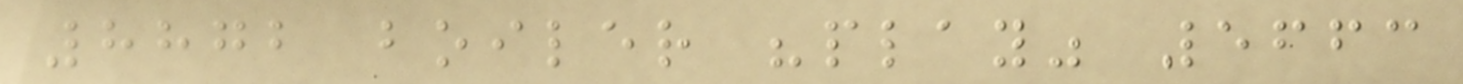8872 boiler "play" 5663
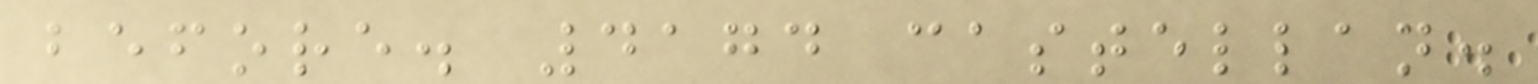before. 4174 castellan.
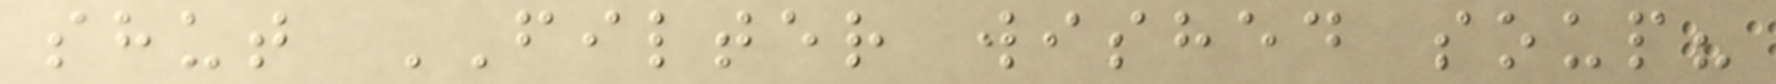shut FILTER wished soup?
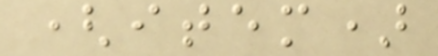(item)
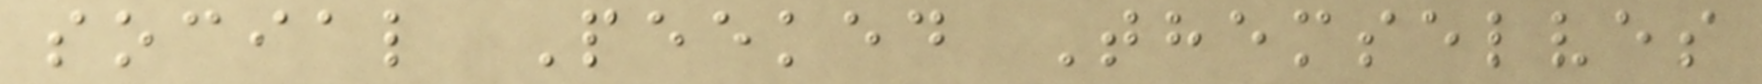social Peeked Themselves
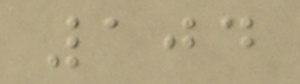104
